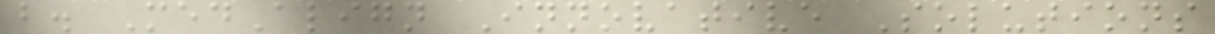b. MedAlign Innovative Solutions
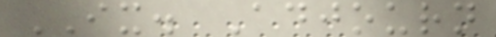IX. Adjourn
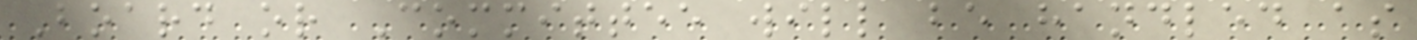Board or Committee will be handled as
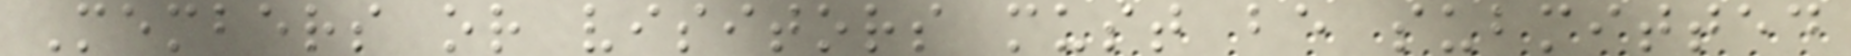Members or visitors must be submitted
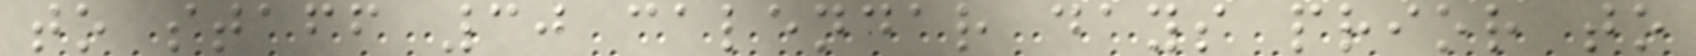to staff 30 calendar days prior to
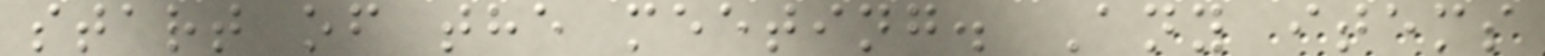start of the meeting. Any items
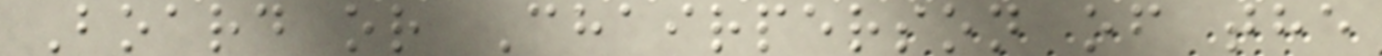Board or Chairperson of the
